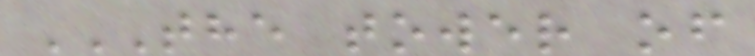THE TOWER OF
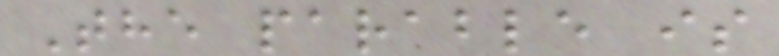The parable is
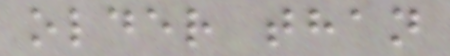older than
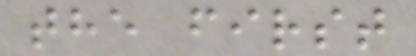the first
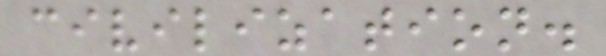civilization.
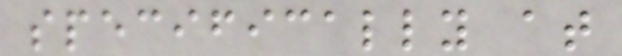specifically at
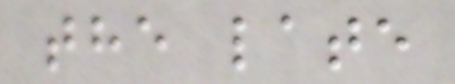the late
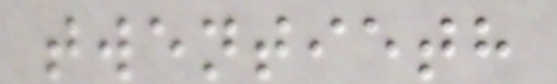twentieth
